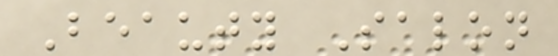Beauty Salon
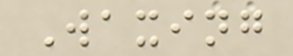Waxing
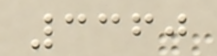3360
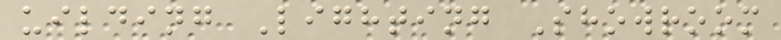uilding Lighting Showroom
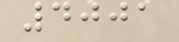4001
